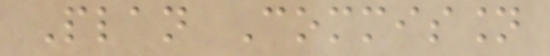Plan Commission
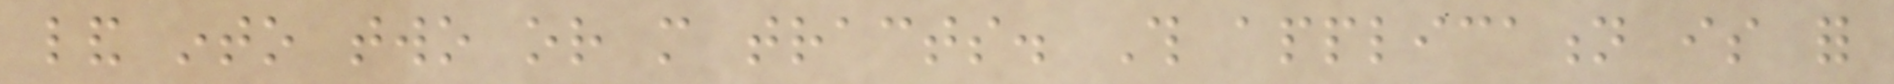land into two or more tracts. This application is for
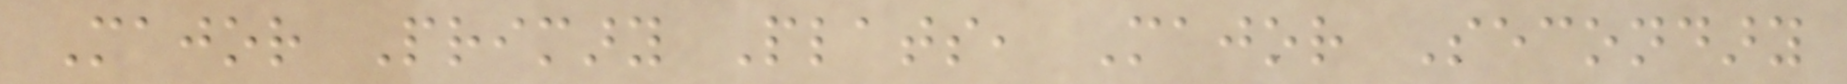Major Primary Plats, Major Secondary
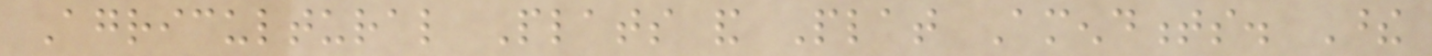Agricultural Plats and Plat Amendments. These
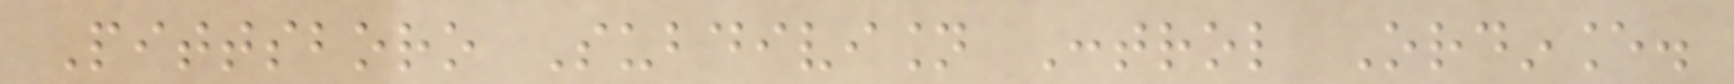Pittsboro Subdivision Control Ordinance.
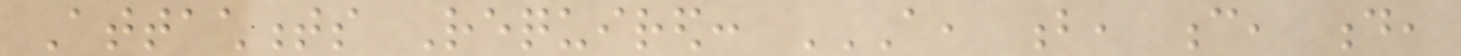Attachments Required: A, B, C, D,
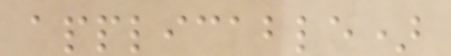applicable)
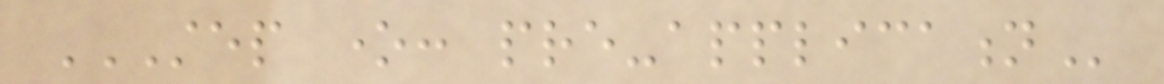STEP ONE: PRE-APPLICATION
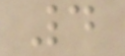4
